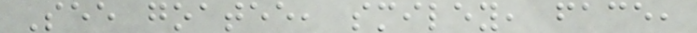See goatee, smiley, face,
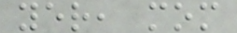yer, mom
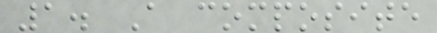1. A composite
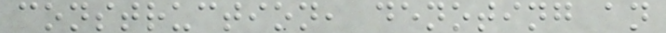construction, denoting an
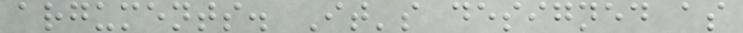arguments. It's designed as
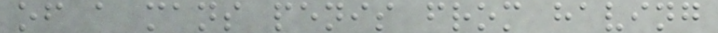of a mans penis from having
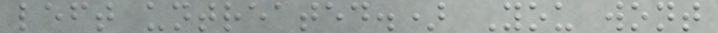left untreated.) You wont
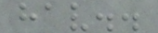hav..
